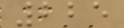225
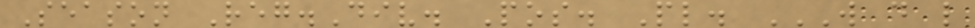Season Reg.Div. Pos. Pl. W D L
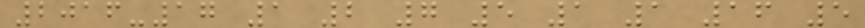2016-17 1 2 7 5 1 1 16 5
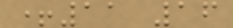+11 16
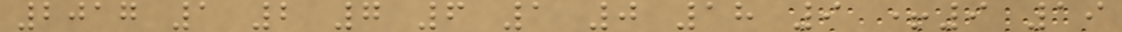2017 1 2 7 6 1 0 18 9 +9 19
